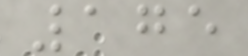175
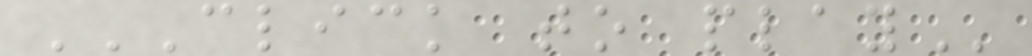CLICK TO PLAY
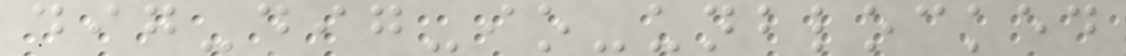dig-dig-io-unblocked
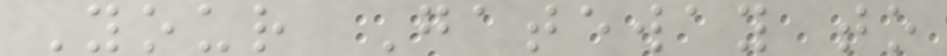Your Gateway to
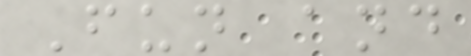Fun and
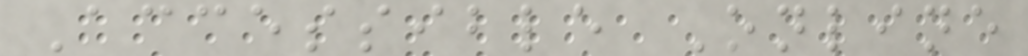Accessible Online
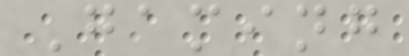Gaming
